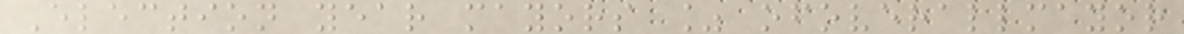Election year mayors % ofoverallmayor
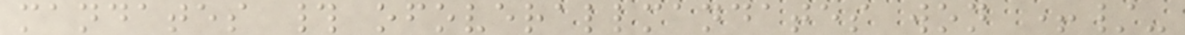mandates # ofoverallmandates won +/-
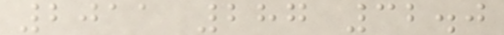2011 287 32.0
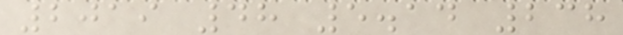2019 48 5.14 238
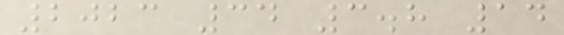2023 34 3.8 14
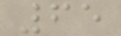65
